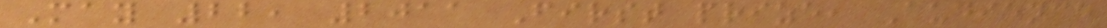May 22, 2011 First prize, Audience
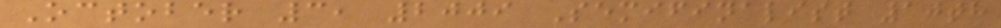October 3, 2009 Semifinalist 10th
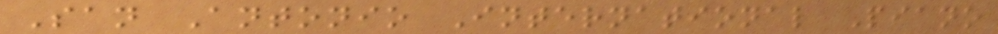San Antonio International Piano
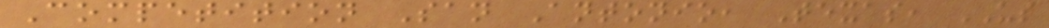Competition San Antonio, Texas, US
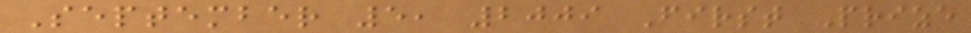September 5, 2009 First Prize
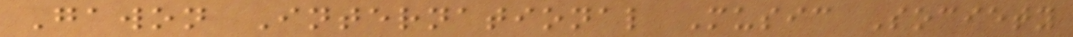Gawon International Music Society
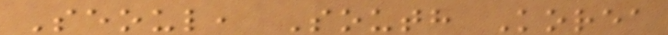Seoul, South Korea
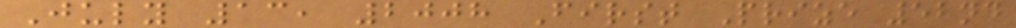July 13, 2008 First Prize 52nd
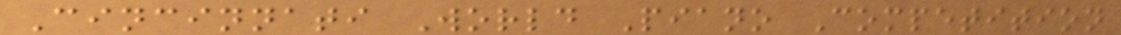Cincinnati World Piano Competition
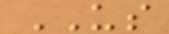US
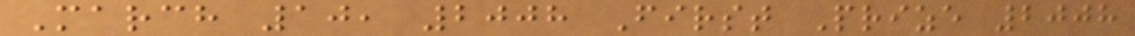March 10, 2008 First Prize 2008
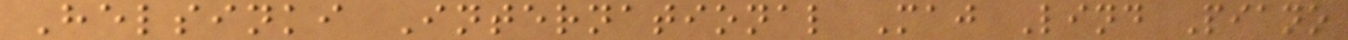Helsinki International Maj Lind Piano
